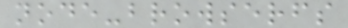node-browserfs
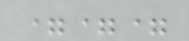===
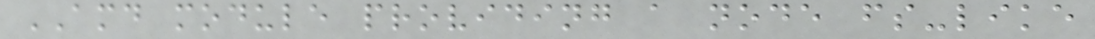AMD module providing a node fs-like
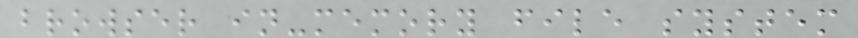browser in-memory file system
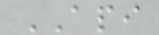API
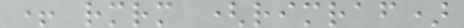+ rmrm (rimraf)
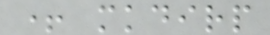+ mkdirp
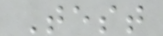Test
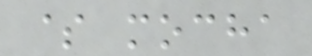$ mocha
